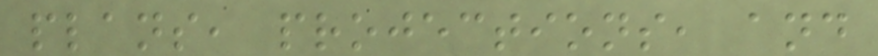plans, projections, and
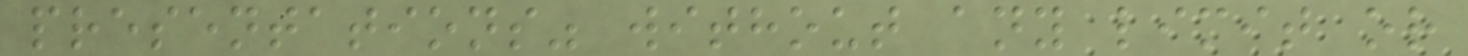presentations" without any limit or
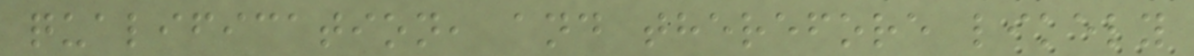qualification, and therefore likely
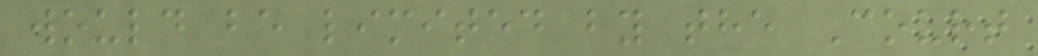would be limited by the Court
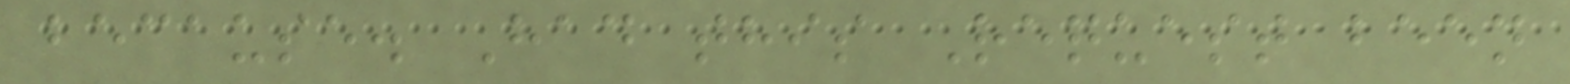because. Had this Request been
